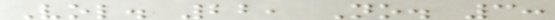Vol. 22, No. 3:
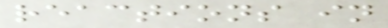reactions in
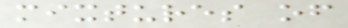mixtures of
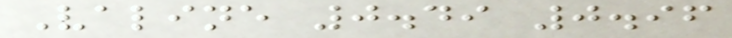Valine 0.49 0.96
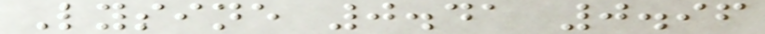Lysine 0.41 0.96
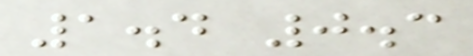1.4 0.3
